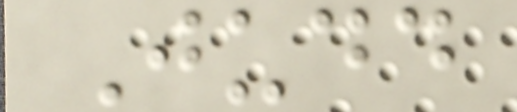Judd
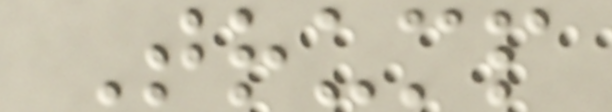Trump
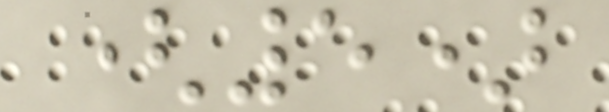(5)
